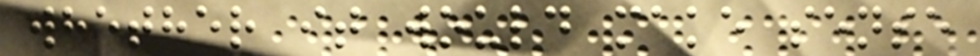whether it would make sense
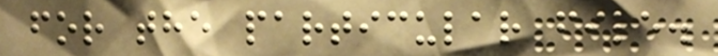for the particular file.
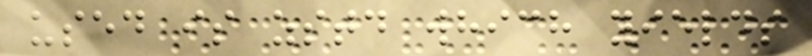used is zstd which yields
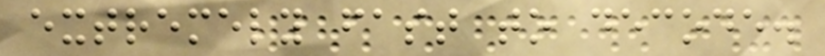extremely fast to decode.
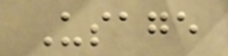Usage
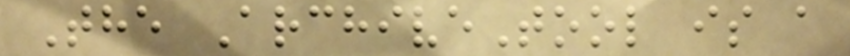The ArchiveTool is a
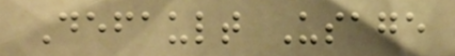Default Usage
